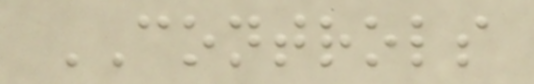CONTROLS
